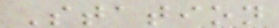Station
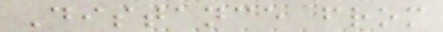Distance from
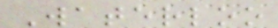Waterloo
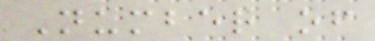Number of
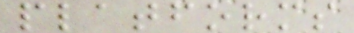platforms
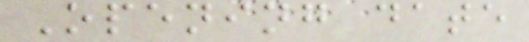Opening date
